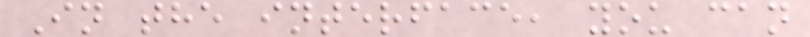In the interface, you can
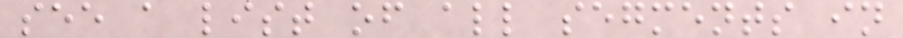see a list of all segments in
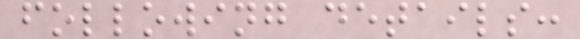following details:
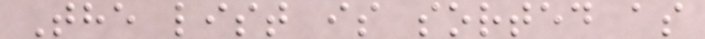The list is sorted as
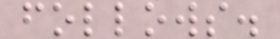follows.
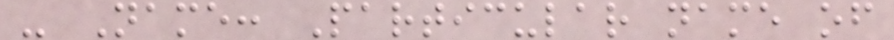- Name: Particular name of
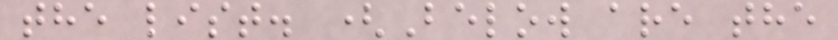the list. (Below are the
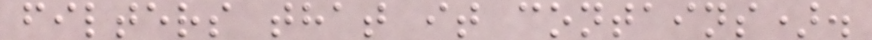filters that it contains).
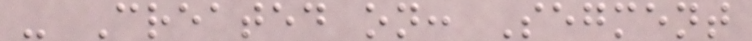- Created on: Segment
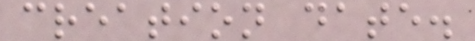creation date.
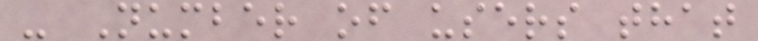- Number of users that
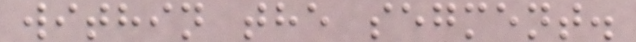within the segment.
